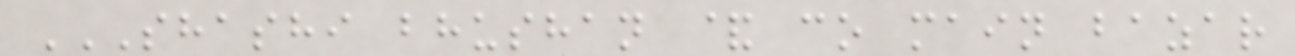SHASHI BHUSHAN & CO MAIN BAZAR
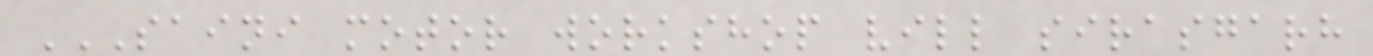SAINI MOTOR WORKSHOP VILL SIRASGARH
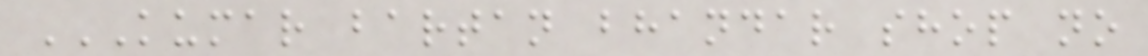KUMAR BARTAN BHANDAR SHOP NO
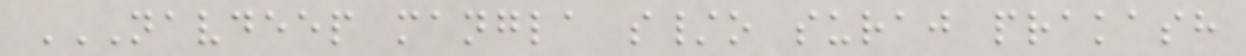NAVDEEP MANGLA S/O SURAJ PRAKASH
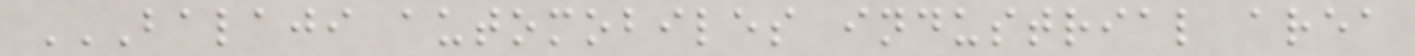BALAJI AUTOMOBILES INDUSTRIAL AREA
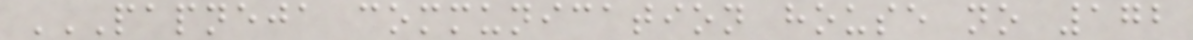PAPNEJA COMMUNICATION HOUSE NO 172
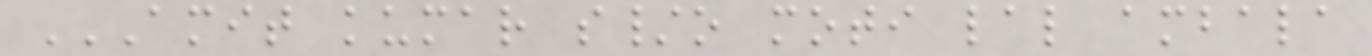AMIT KUMAR S/O MOTI LAL AMBALA
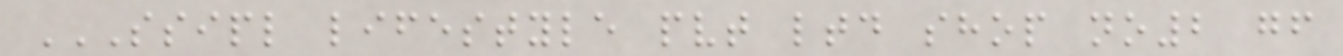SSIPL LIFESTYLE PVT LTD SHOP NO2 GF
